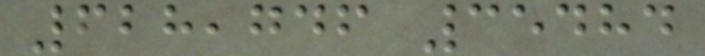628,746 35484
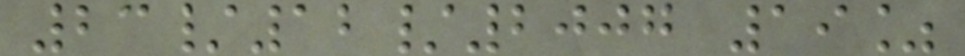23/12/2007 19%
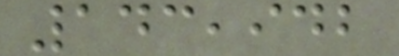143,942
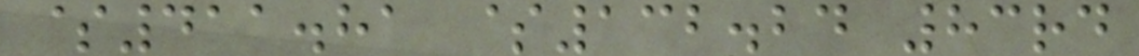$411.81 $132.24 83rd
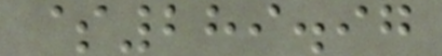$289.97
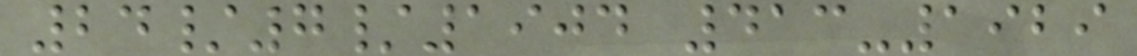24/7/1904 413-1929
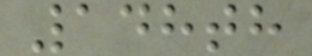148th
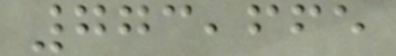773,665
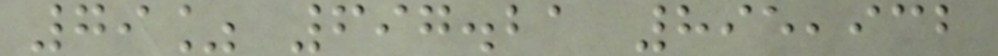79% 697.21 895,932
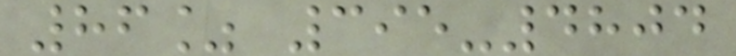86% 395-4804
